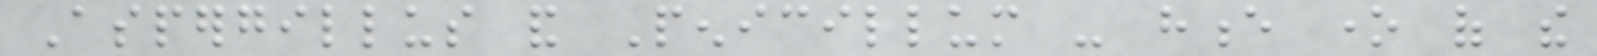Aspergillus and Penicillum - hence one of the
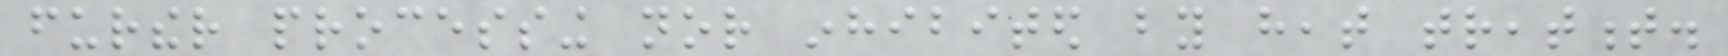further processing nor inhibited by heat treatment.
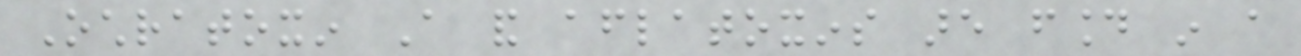Ochratoxin A and aflatoxins are found in a
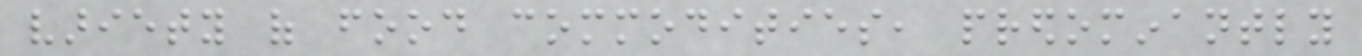variety of food commodities, predominantly
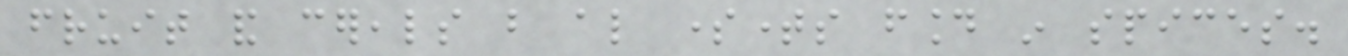fruit and cereals but also sometimes found in spices.
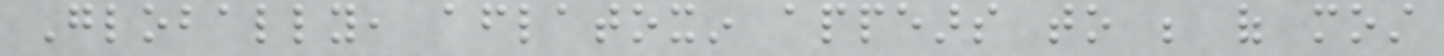Globally, aflatoxin appears to be of most
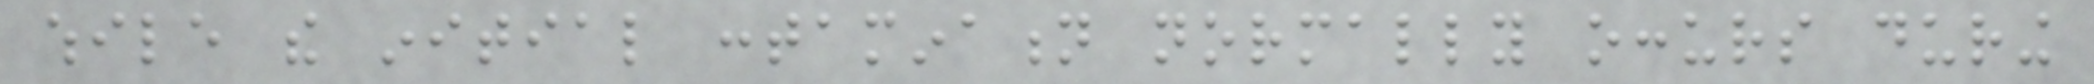while the initial contamination normally occurs during
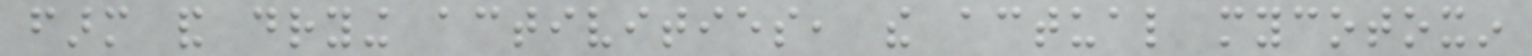farm and drying activities, the actual mycotoxin
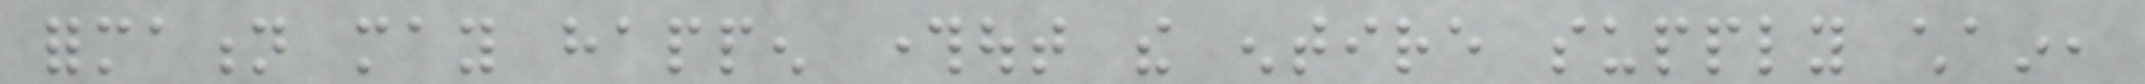formation may happen throughout the entire supply chain,
